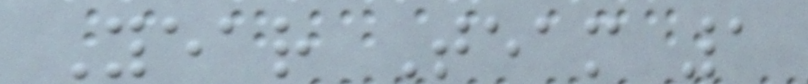Year Team 1
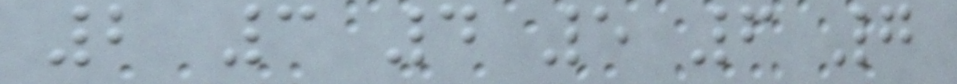2 3 4 5 6 7
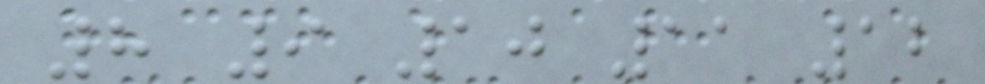8 9 10 11 12
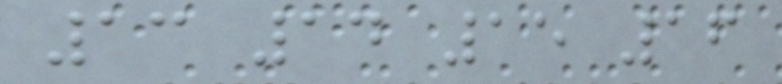13 14 15 16
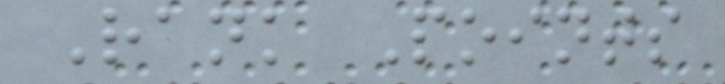Rank Points
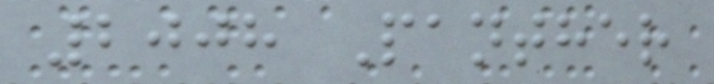2008 Panther
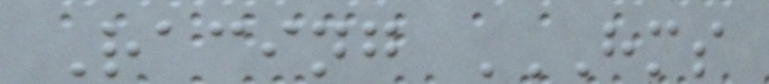Racing HMS
